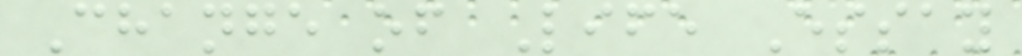Change of Life Essay
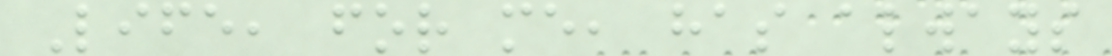Life, for me, has always
